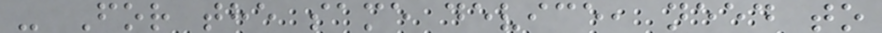- For the same device, need to
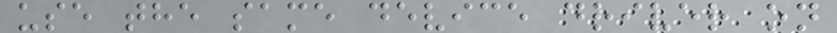use the same device driver on
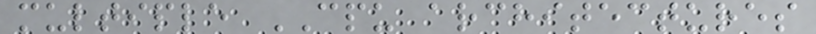multiple CPU architectures
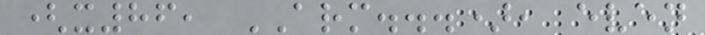(x86, ARM...), even
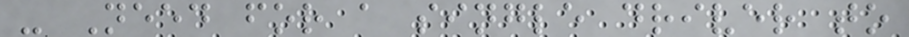- Need for a single driver to
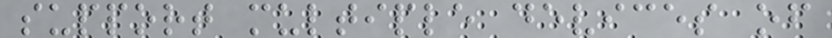support multiple devices of
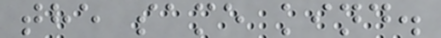the same kind.
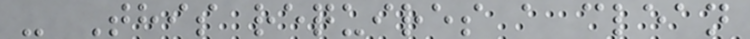- This requires a clean
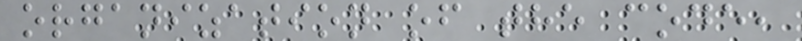organization of the code,
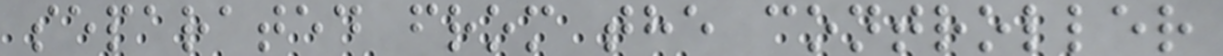separated from the controller
